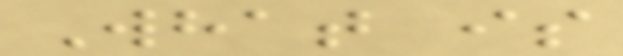What is
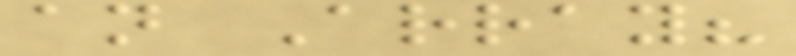an Array?
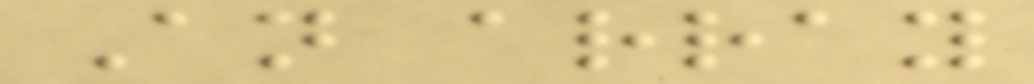An array
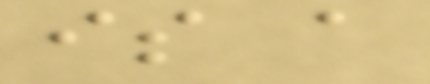is a
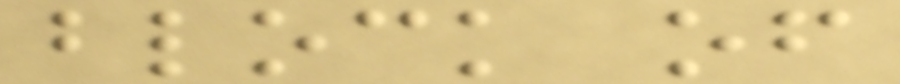block of
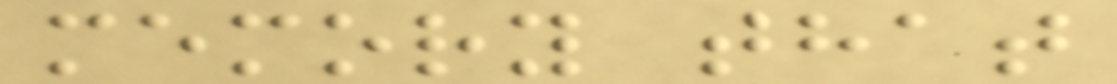memory that
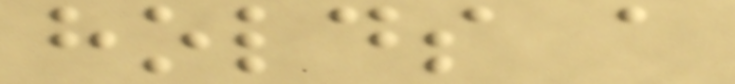holds a
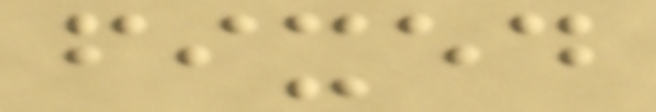fixed
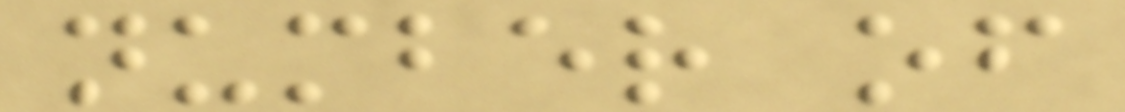number of
